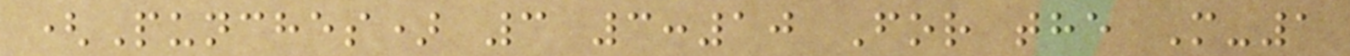(Punches) 3 3:10 For the M-1
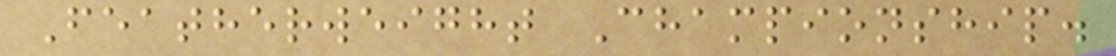Featherweight Championship.
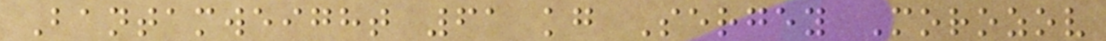Bantamweight 61 kg Sergey Morozov
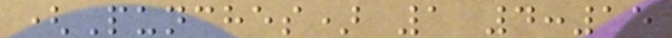(Punches) 1 4:15
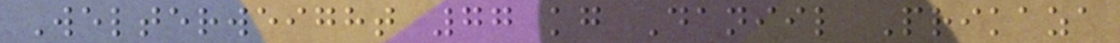Welterweight 77 kg Daniil Prikaza
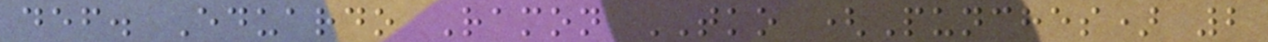def. Eduardo Ramon TKO (Punches) 2
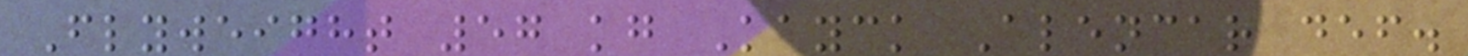Flyweight 57 kg Kayck Alencar def.
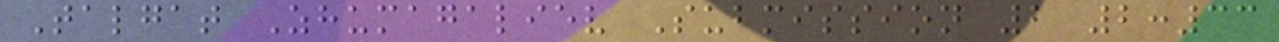Talgat Zhumagaliev Submission 2 2:33
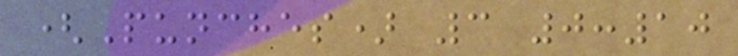(Punches) 3 0:10
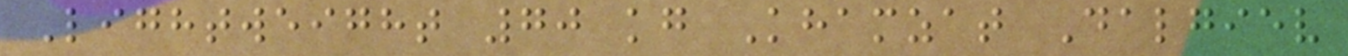Lightweight 70 kg Khamzat Dalgiev
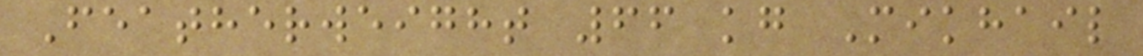Featherweight 66 kg Mikhail
